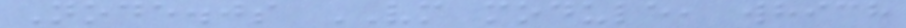Node.js VM module, which
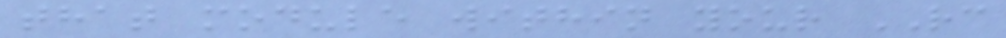that module within your RC
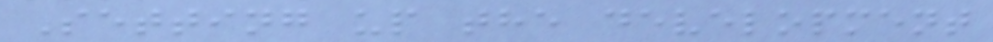Setting up the development
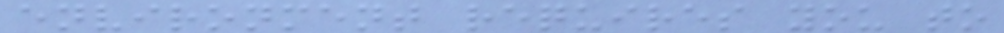environment requires you to
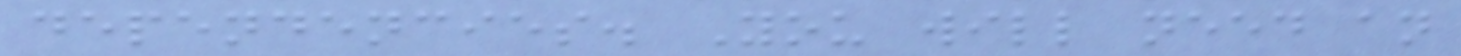dependencies. You will need an
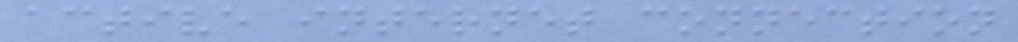active internet connection
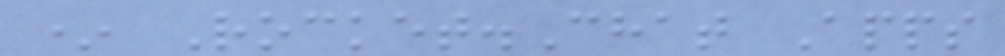* Rocket.Chat Apps
